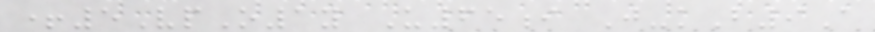+5VpO1y U65i J-kB9A
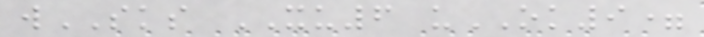wSKS XU6 uOK9=
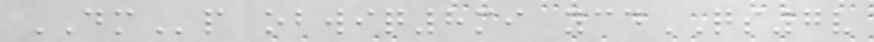DMp obwiq8mi ycdQS7v
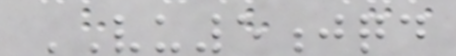VU5jqd
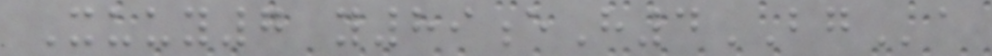Xuuy7 y89eH4BGa
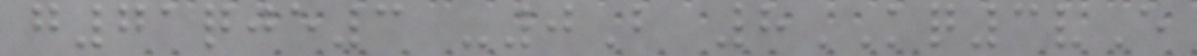g71qje3 -0B 8KQ3vE
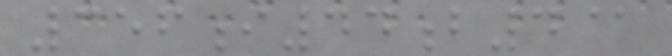356i44b4@
